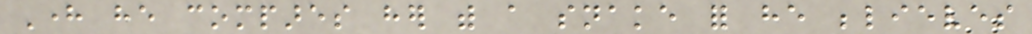Here he compares her with a snake for he believes
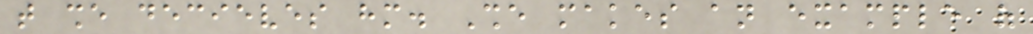that she decieves him. She makes an example of
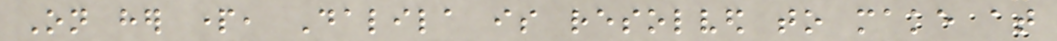On her part, Dalila is resolved to make at
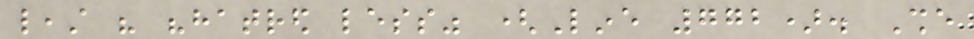least his "hatred less" (Line 772). She
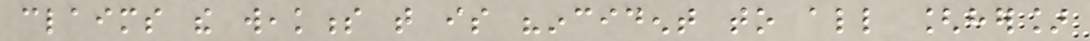claims the weakness that is "incident to all [her]
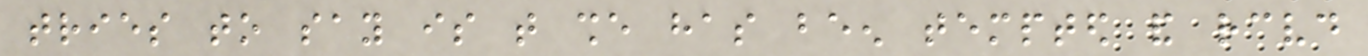tries to say is that she has been tempted and received
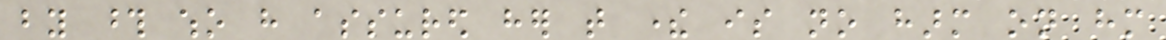by those who have assured her that there is no harm on him
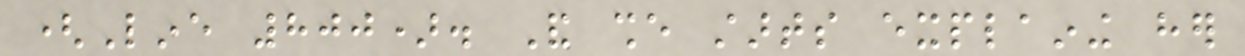(Line 800). And she starts explaining her
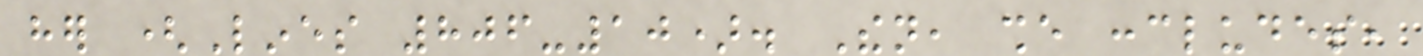her (Lines 806-10). Then, she concludes,
